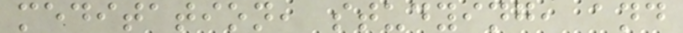meditation, studying, and
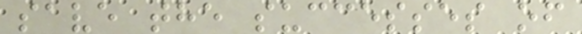save the successes of
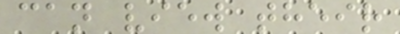can view their
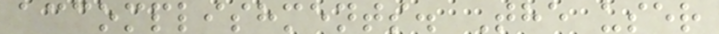accomplishments. The user
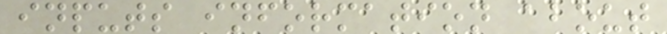inputs information about
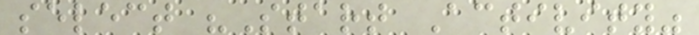select "Start Activity"
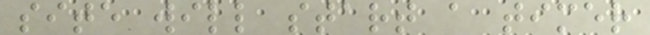site will start a timer
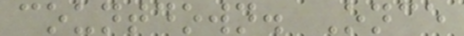countdown. Once
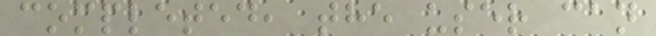completed, the user can
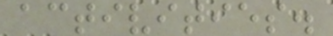activities.
